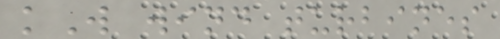kW wind turbines
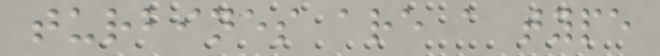turbines are a type
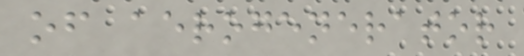of aerogenerator
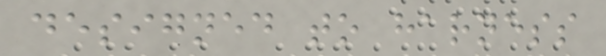designed to harness
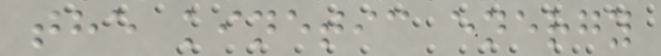the kinetic energy
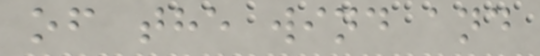of the wind and
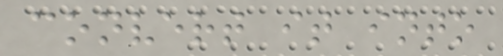convert it into
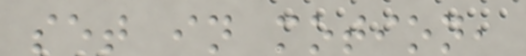set in motion,
